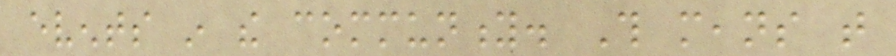events in the community. This means that
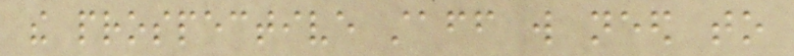the prospective staff will need to
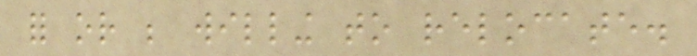for or be willing to relocate.
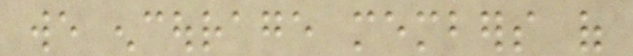we encourage members of
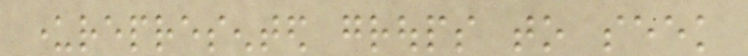underrepresented groups to seek
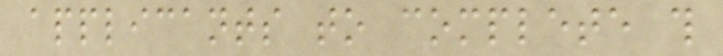applicants to complete this
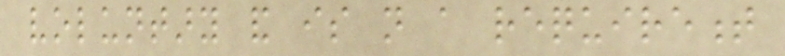voluntary and is not a requirement
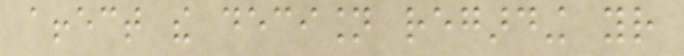affect the decision regarding your
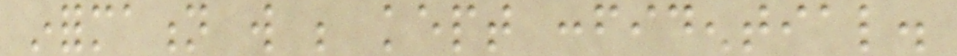information will be kept confidential.
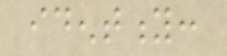identity:
